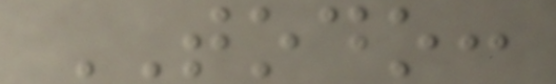TODO:
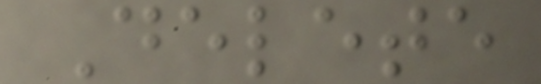Delete
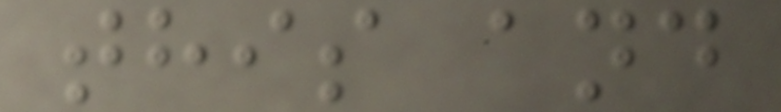this and
